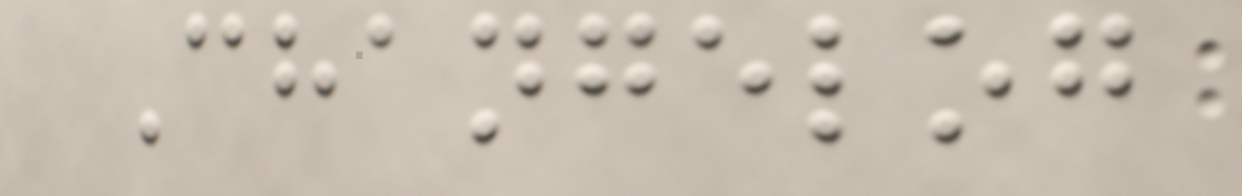Changelog
